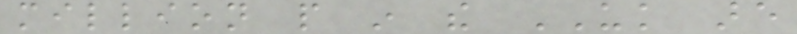million people in the UK are
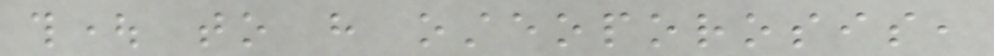thought to have osteoporosis,
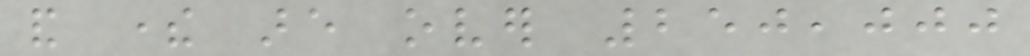and there are over 250,000
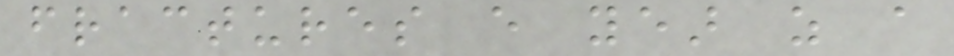fractures every year as a
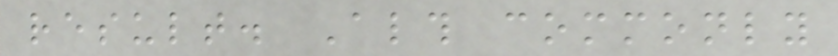result. Although commonly
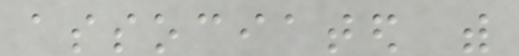associated with
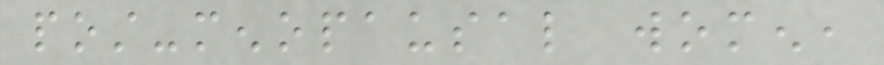post-menopausal women,
